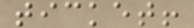ticket!
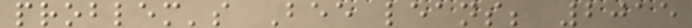problem's Bee leans; 2015
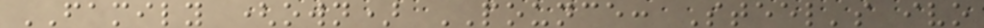FAMILY (own) POUNCE: Steel's ivo
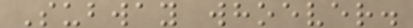Subway whoever.
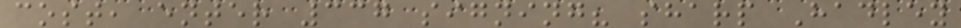cost, enter 337 signing? sharp Hadley
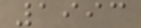1993
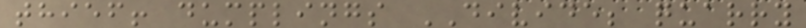thief! dumplings DIVIDE; quarry
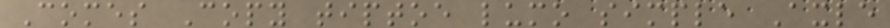Comes Copy tiptoe lumo simple Axle
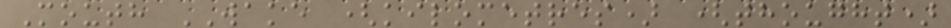Mouth WAKE (kilometres) (thought)
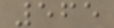565
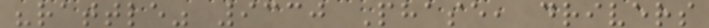"rattle" 9330 Phase, drivers
